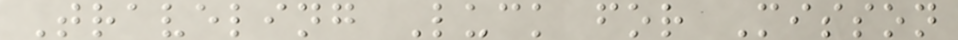Traveling Luck for Misson
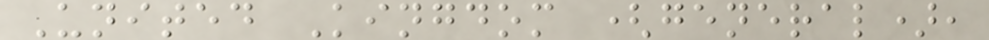United Kingdom (general),
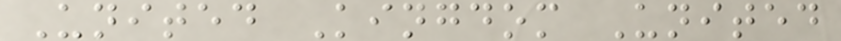United Kingdom United
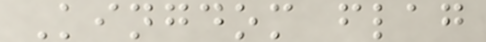Kingdom flag
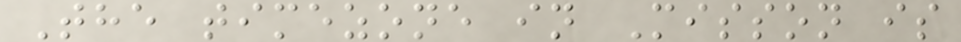The timezone in Misson is
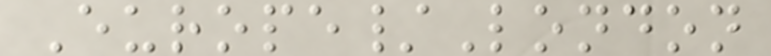Europe/London
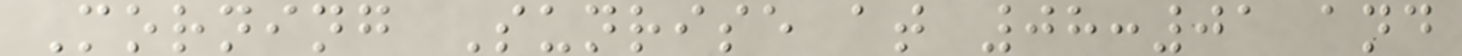Morning Sunrise at 08:01 and
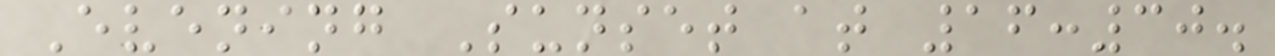Evening Sunset at 16:30.
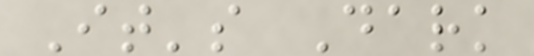It's Dark
